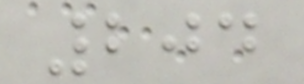204
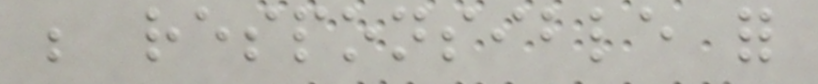be responsible for
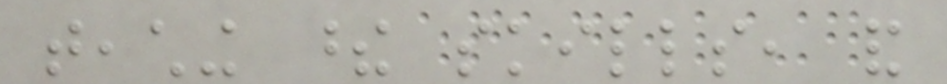teaching these skills, and
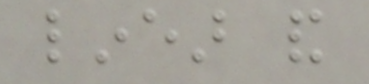linear and
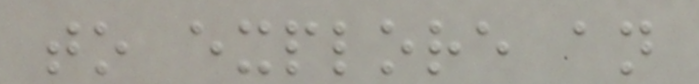to explore an
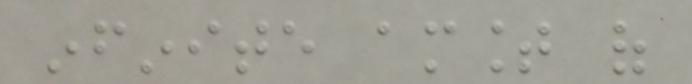infinite amount of
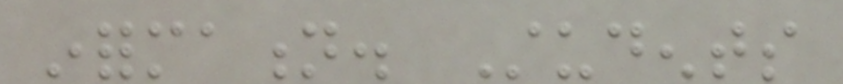information. Students
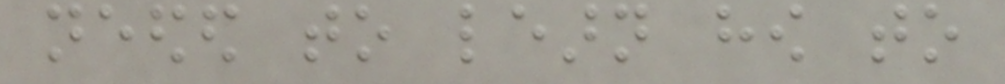needed to learn how to
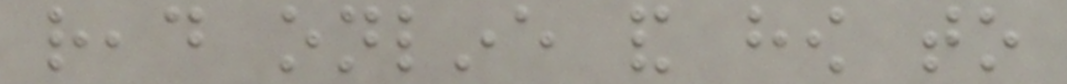read online and how to
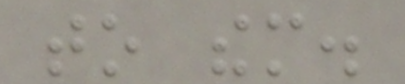to them.
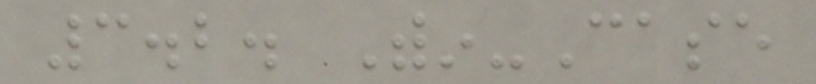3.2. Within-Case
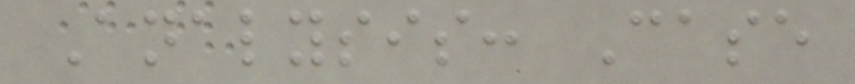Analysis: Case
